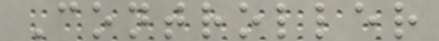Controller
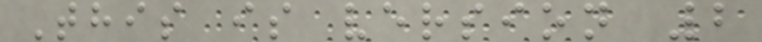This is version 2
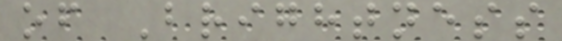of Brightness
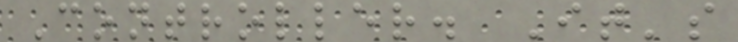Controller. It's
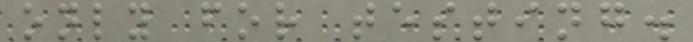only for testing.
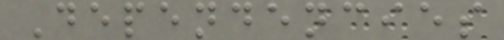Dependencies
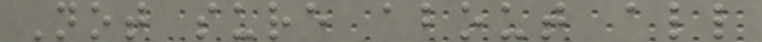Not sure about all
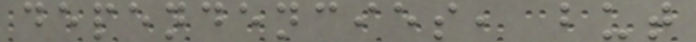dependencies, but
